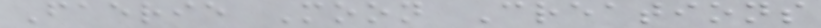Faerie Moon Creations
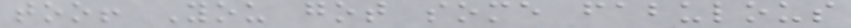too! You got some fabulous
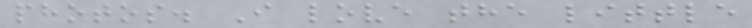photos. I love the little
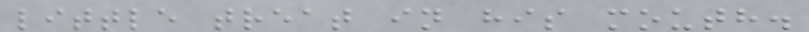little treat in his mouth.
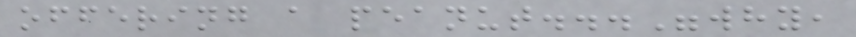offering a peanut..."why,
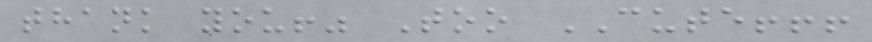thank you!" Too CUTE!!!
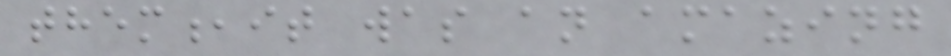them,it was an amazing
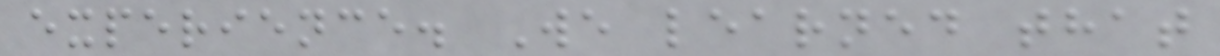experience. We learned that
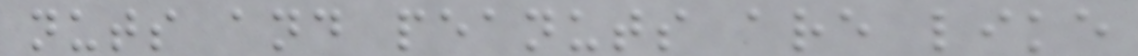nuts and peanuts are like
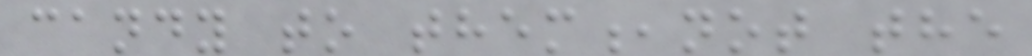candy to them,not the
